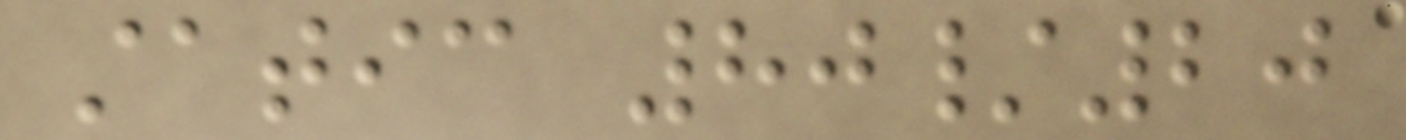static 80/20
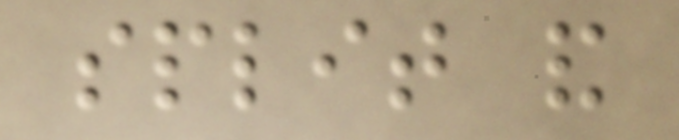split and
